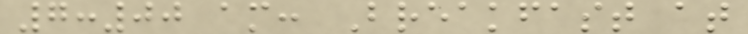7:00 am: Breakfast at
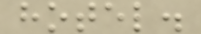hotel.
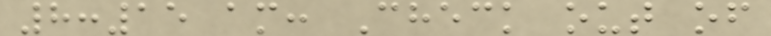8:15 am: Check out of
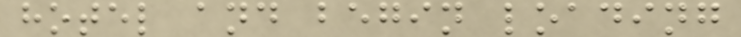hotel and begin loading
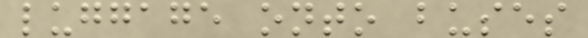luggage onto buses
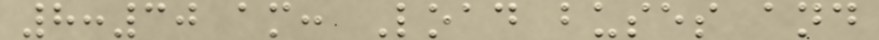8:30 am: Load buses and
